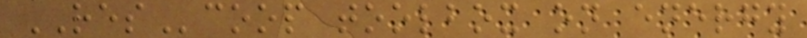REScoop toolbox on energy
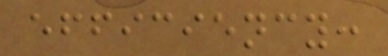efficiency:
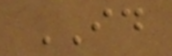ID
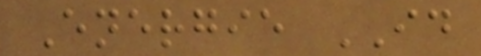Energie ID
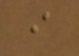i
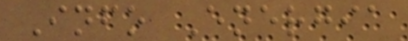Info Energia
